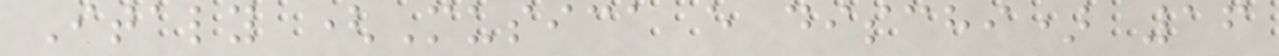Italy (Musica e dischi) 16
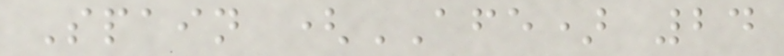Spain (AFE) 24
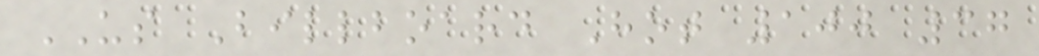US Billboard Hot 100 37
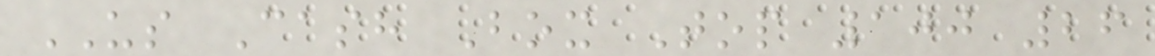US Cash Box Top 100 26
